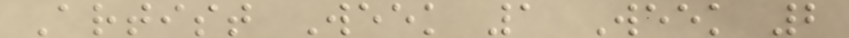Artist Week 1 Week 2
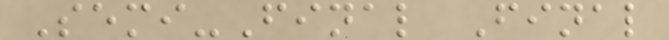Semi-Final Final
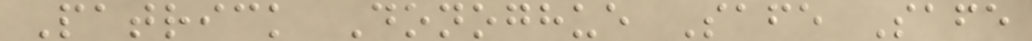Patrick Donoghue Safe Safe
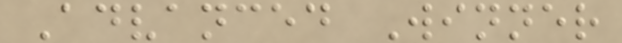Advanced Winner
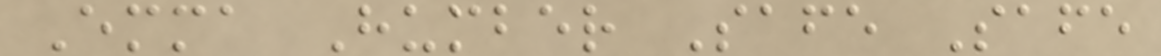Emma Humber Safe Safe
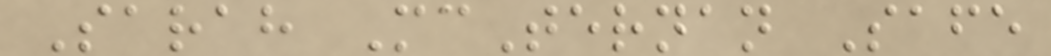Sarah McTernan Safe
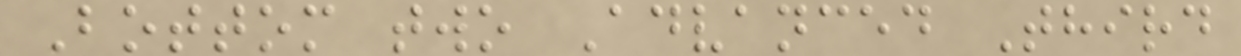Bottom two Advanced Third
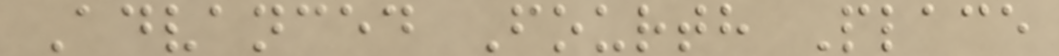Advanced Fourth Place
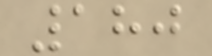180
